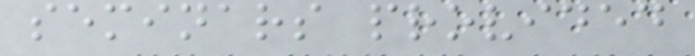seminars provided
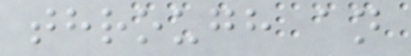through an
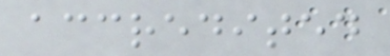accredited
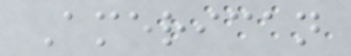American
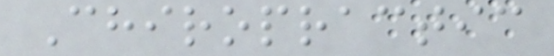Chiropractic
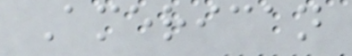American
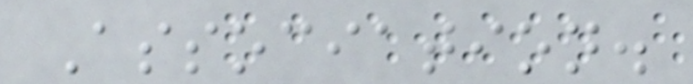Association.
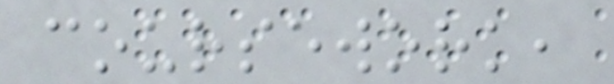coursework,
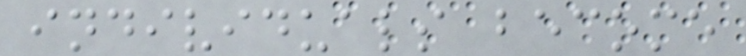individuals become
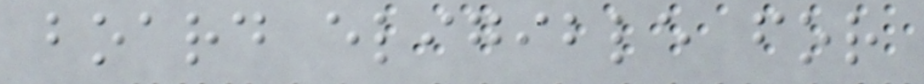board eligible for
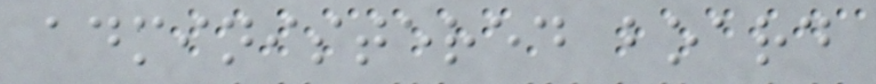administered board
